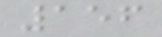156
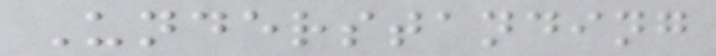Understanding
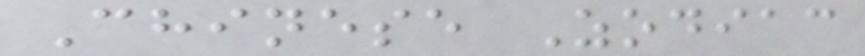Chinese Zodiac
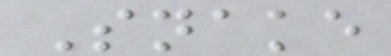Snake
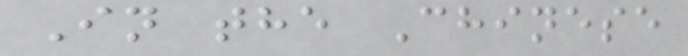In the Chinese
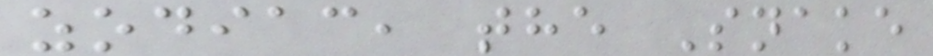zodiac, the Snake
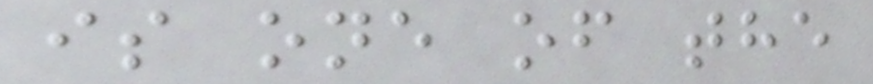is one of the
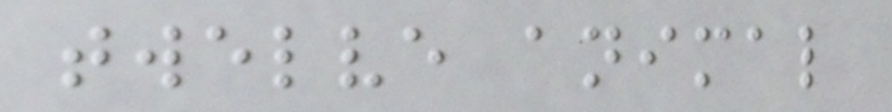twelve animal
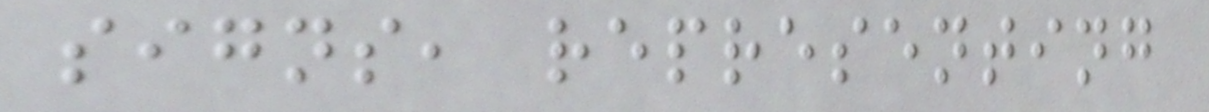signs, representing
